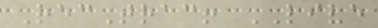RecTrac! LIVE
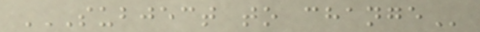SUBJECT TO CHANGE
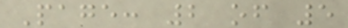Page: 2 of 5
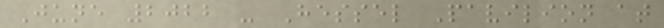June 2022 - Hessel Pavilion at
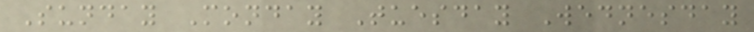Sunday Monday Tuesday Wednesday
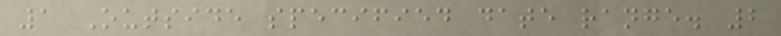1 Outside specified date range. 2
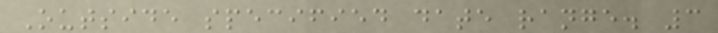Outside specified date range. 3
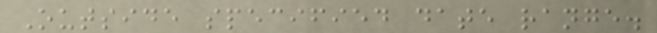Outside specified date range.
